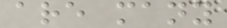are many
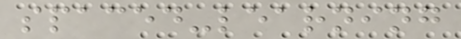spaced-learning
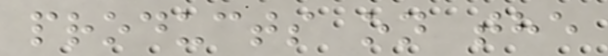products on the
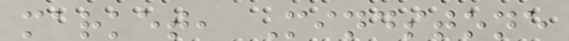market, Mindstone
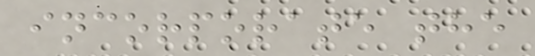incorporate the
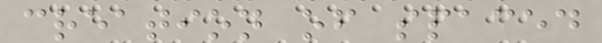creation of spaced
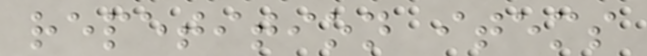repetition items
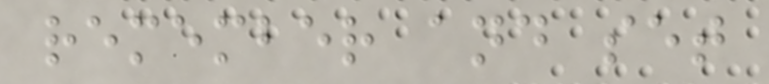remember and set
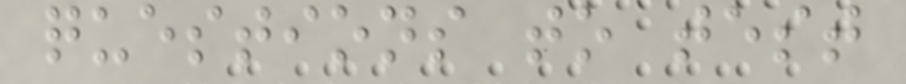questions to test
